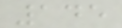145
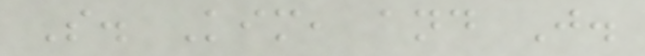S. Kim, and J.
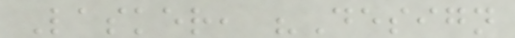Lasker, "Design
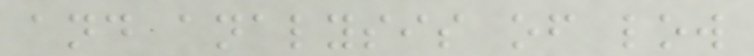and analysis of low
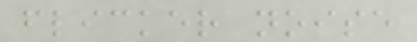flicker noise
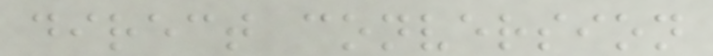direct conversion
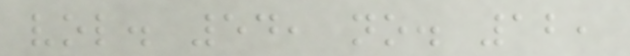vol. 54, no. 12,
